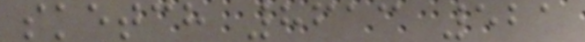sketch 8613 521
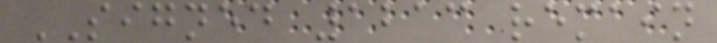SIGNED 1213 remain
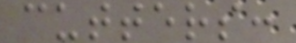cutters:
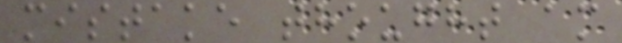mistake thought am
